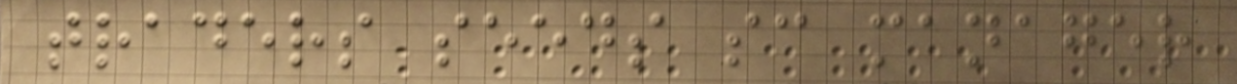traders seeds sc manager
